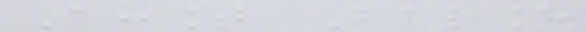Account Balance
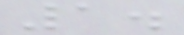1.
